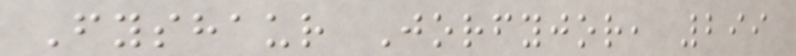Fyshaur Jorfyjor, 299
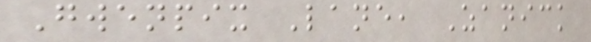Gwenpix Lane, Zanick
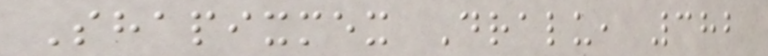Shapixmex Dralu, 382
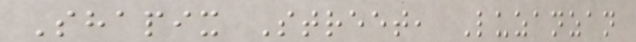Shapix Street, Luzanzan
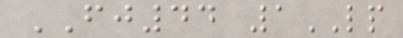FJ44 1LP
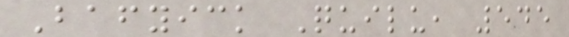Bafyick Quilu, 545
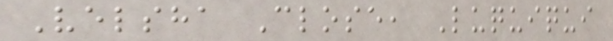Velsha Close, Luquiqui
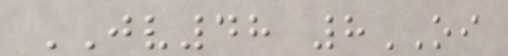JV48 8OI
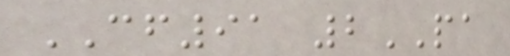CF91 2PA
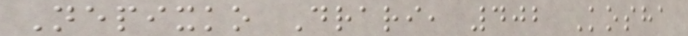Nepixko Drari, 402 Kosha
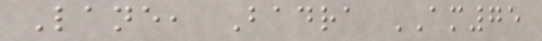Lane, Badra AM75
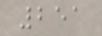251
